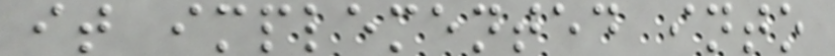it implemented into
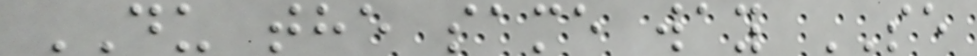DU the same way SE
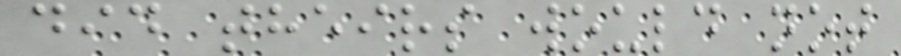did theirs would not
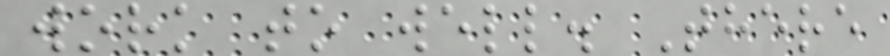work to well. There
